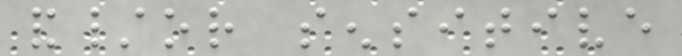and/or sensitive
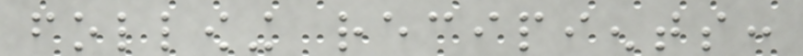following recipients:
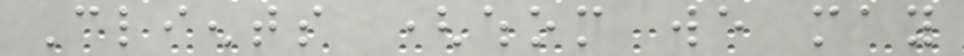Clients (whom we may
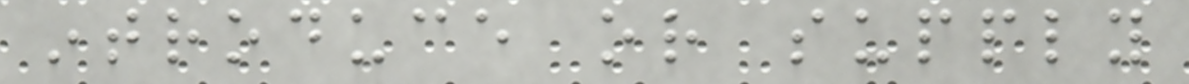introduce or supply
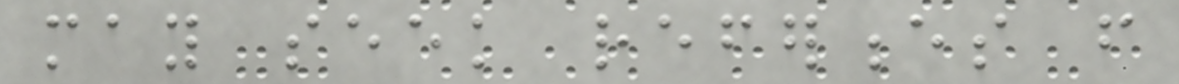may seek references from
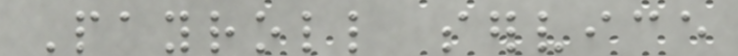Payroll service
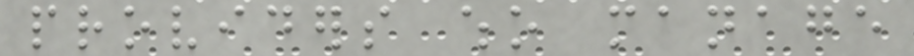providers who manage
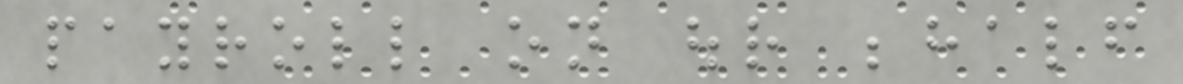payroll on our behalf
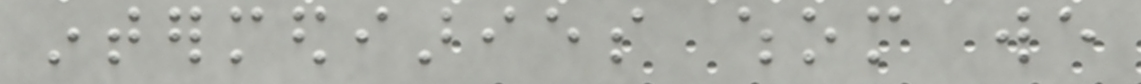intermediaries whom we
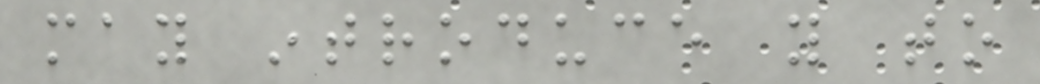may introduce you to
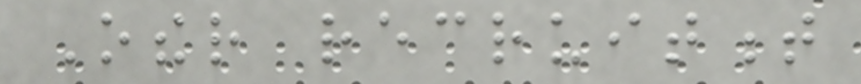Other recruitment
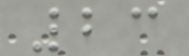23
